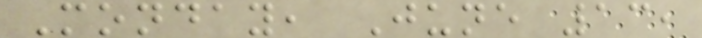Monday, June 13,
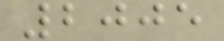2005
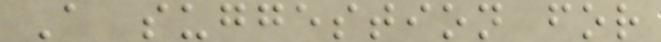A suggestion for
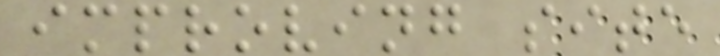improving site
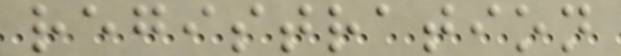registration
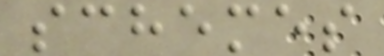schemes
